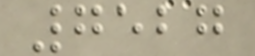7527
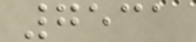7531
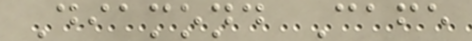Diamond Cafe
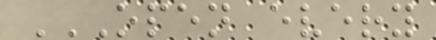OPEN EVERY
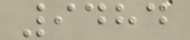9484
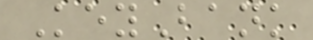KeyBank
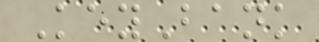KeyBank
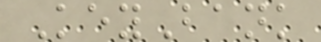KeyBank
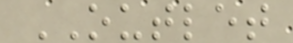OUTLET
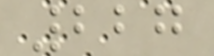227
